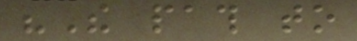"The path to
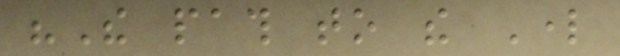"The path to the Lord
